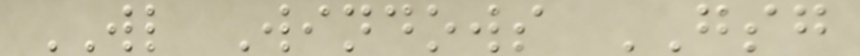WL Windows GSG
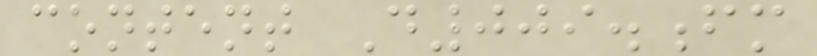content D009.fm
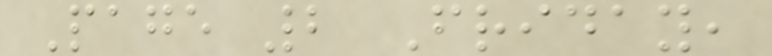Page 2 Friday,
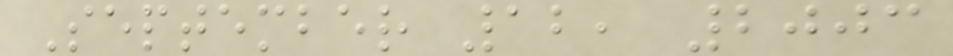September 12, 2003
